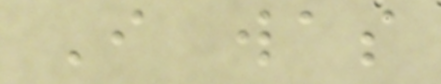I was
